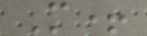M+
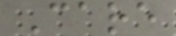Care
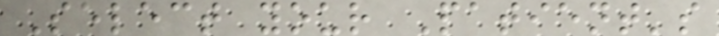Select your Patient's
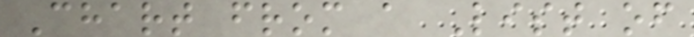Chart from a List of
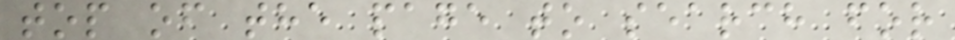top of the page to search for
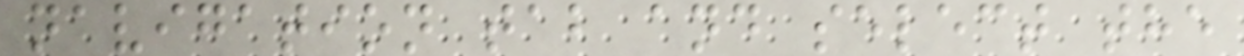navigation tab and select the
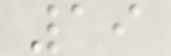19
